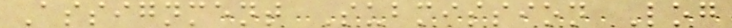Assignment Submission Log
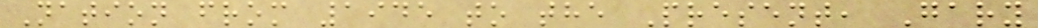Nation from 1945 to the Present, Gary
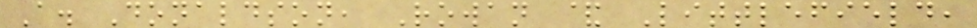A. Donaldson, Rowan & Littlefield,
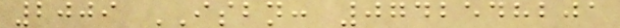2009 ISBN: 0742548201
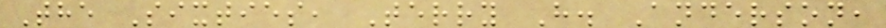The Sixties, Terry H. Anderson,
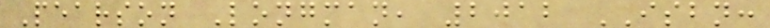Pearson Longman, 2012 ISBN:
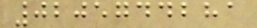0205744281
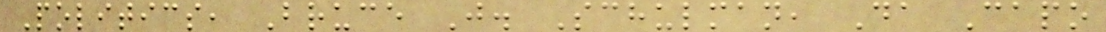Politics, Bruce J. Schulman, Da Capo
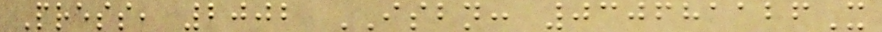Press, 2002 ISBN: 030681126X
